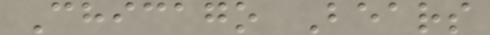Chicago Bears
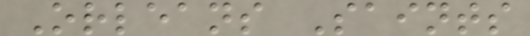Orleans Saints
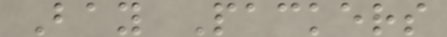Bay Packers
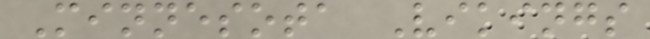Minnesota Vikings
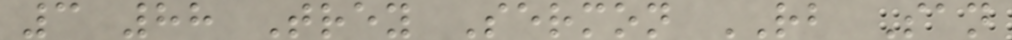3 88 Trey Sermon RB San
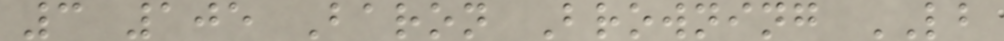3 105 Baron Browning LB
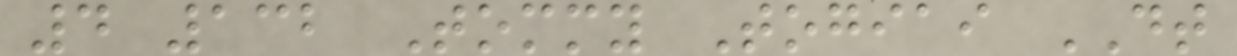4 132 Tommy Togiai DT
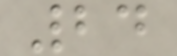24
